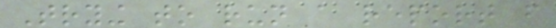Trying to run a report from
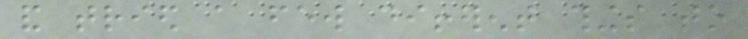and tried a few different things to
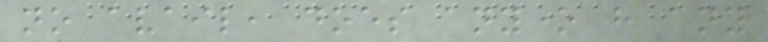no avail, does anyone have any
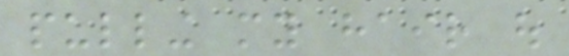pulling my hair out
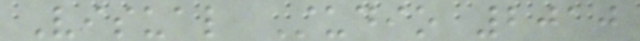Visual Studio 2010
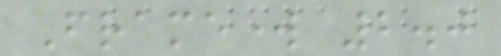Framework 2.0
